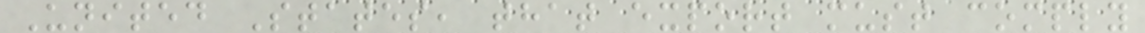United States, that export must comply
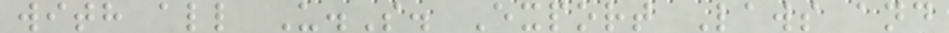with all U.S. Export Laws and
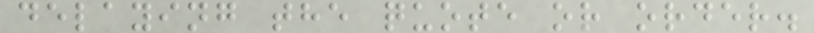delaying the quote or order.
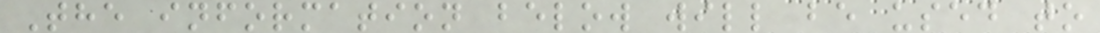The information below will be used to
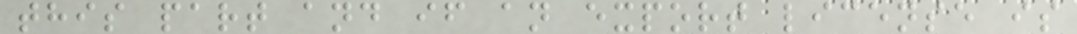this part and if an export license is
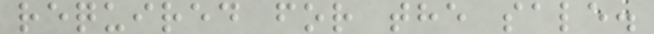required for the sale.
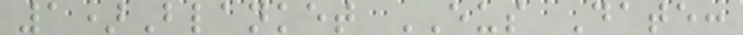1)Blanket EUS Date:
